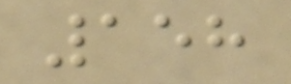158
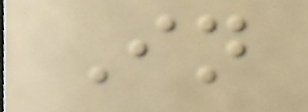In
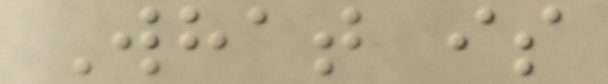What is
